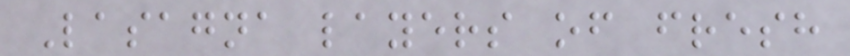Lasagna layers of fresh
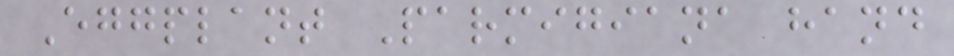Eggplant Parmigiana hand
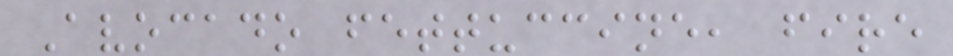Avocado fettuccine, fire
